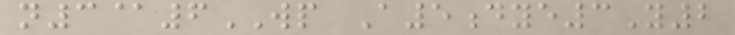n3@6WP A5dye3Y2
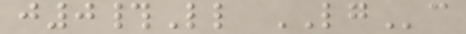j0#Ll LGc
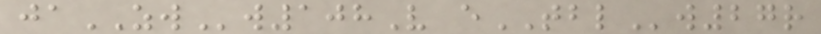jaZWw108V eTBLw27r
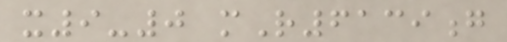x9-0 mR6139g
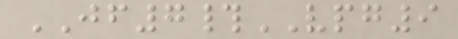JF7#VPG9
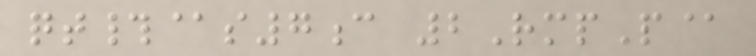qt#@s7c 2RmpP@
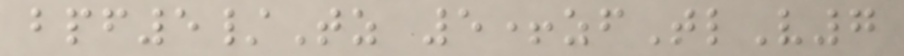bpf5/Tz 5+zfTlV7
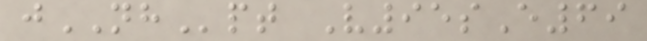jNHpt V95sE69
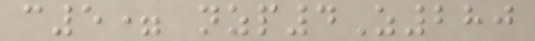c5= nzp4Z280
